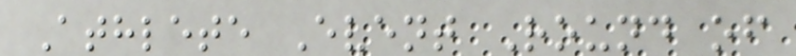Athlete Event Round of
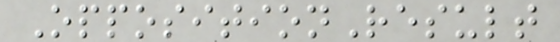OppositionResult
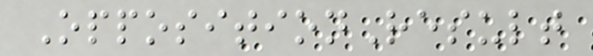OppositionResult
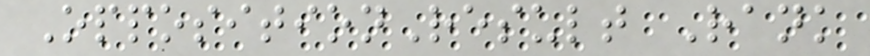OppositionResult Rank
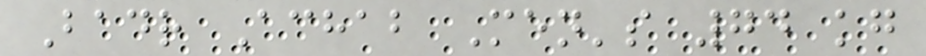Badr Achab Men's 74 kg
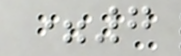=7
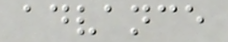advance
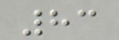83
